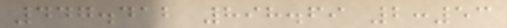447.412 898.69 2:53
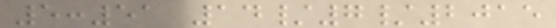5:51 14/7/2015
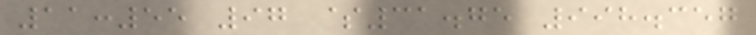11:55 97 $31.75 998.357
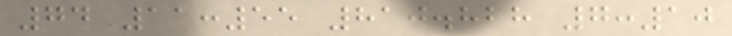74 11:55 810.828 7:10
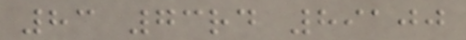83 73rd 89100
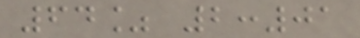64% 2:01
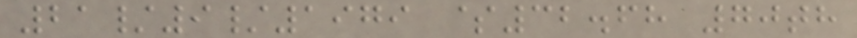21/9/1979 $32.68 70th
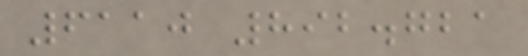6110 892.721
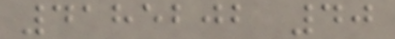4185202 40
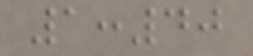1:40
